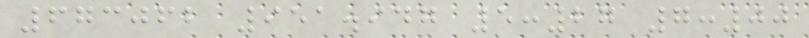673062 951.947 5:27 7:00
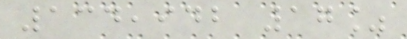134,942 17%
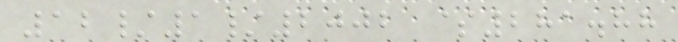12/1/2002 $281.88
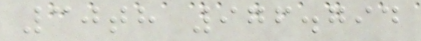30th 976.794
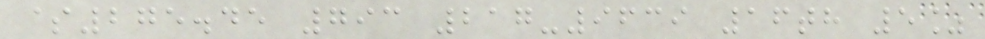$275.45 793 217-9639 16th 5%
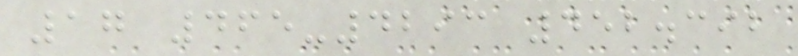17 465-4293 452.392
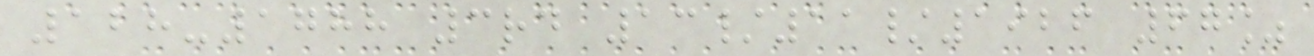128-1788 3rd 13/11/1926 67%
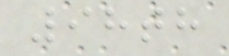98th
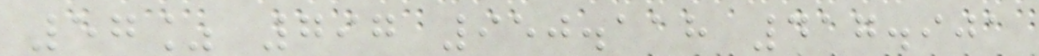57% 797 950.118 417.901
